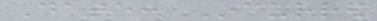Date: Incurred
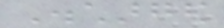Discharged
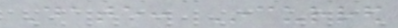Date: Incurred
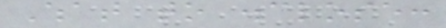What to disclose:
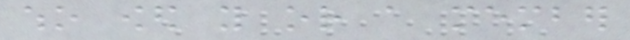who owed you or a member
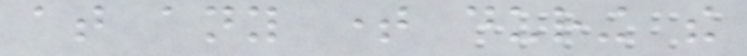at any time during the
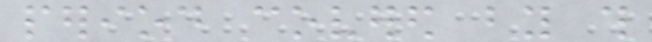period covered by this
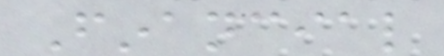Financial
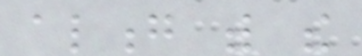along with the
